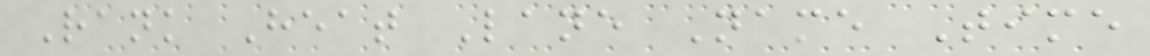Rank Heat Lane Name Time
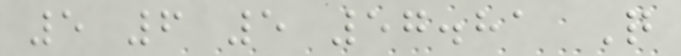5 6 5 57.81 Q
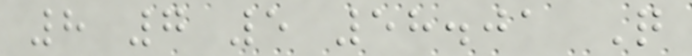8 7 5 58.01 Q
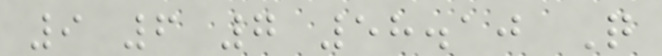9 6 7 58.10 Q
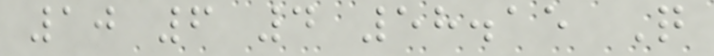10 6 4 58.15 Q
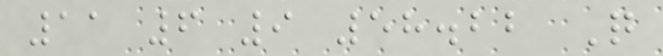11 6 9 58.22 Q
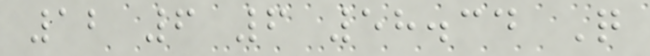12 6 6 58.34 Q
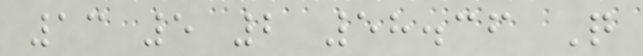13 5 2 58.36 Q
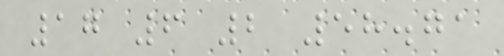17 6 2 58.71
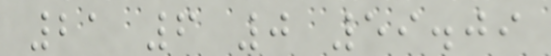21 6 0 59.09
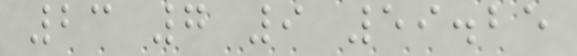23 7 9 59.25
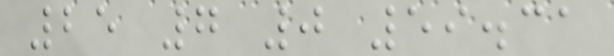25 7 0 59.31
